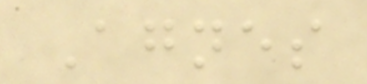Agnes
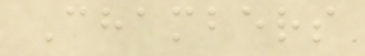Chambers
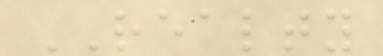REALTY
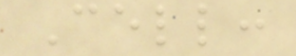Cell:
